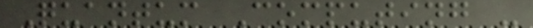Quantum Computing -
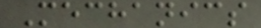Mechanics
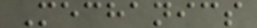Mechanics
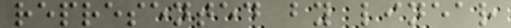represented by linear
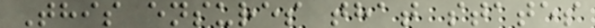This ensures that states
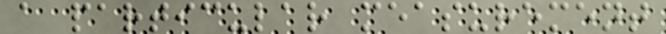a particular measurement
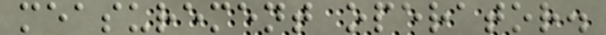measurement operator.
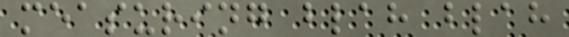measuring blah blah
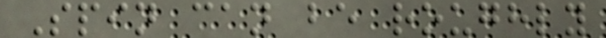Spin can be roughly
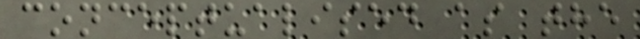conceptualised as the
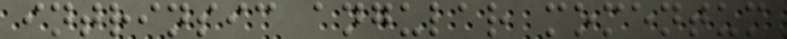intrinsic angular momentum
